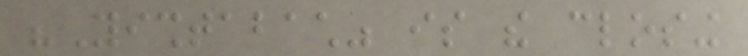"Yishtabach" is the closing
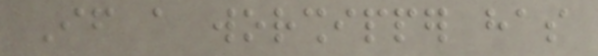If a worshipper has
